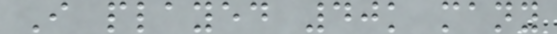I played 40k many
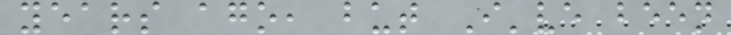years ago, but I've been
